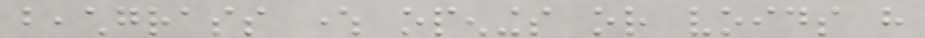beachgrass where openings or voids have
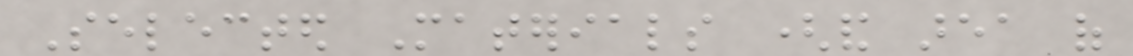Selected Materials (and area of
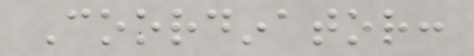Coordinator:
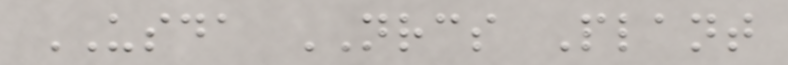USDA NRCS Plant
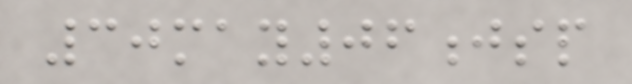30may06jsp
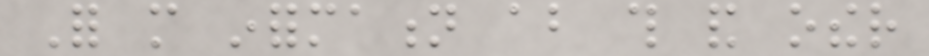For more information about this and other
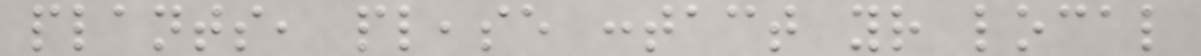plants, please contact your local
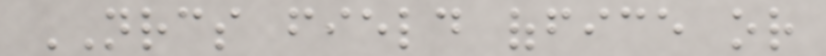NRCS field office or
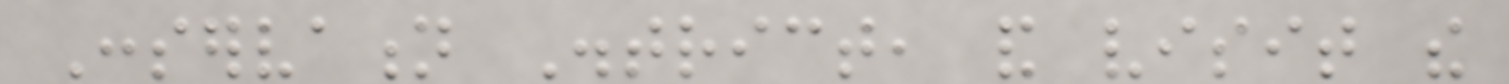Conservation District, and visit the
